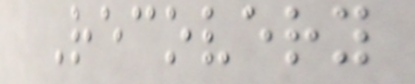Recovery
